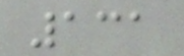131
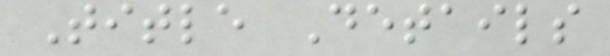Title Details
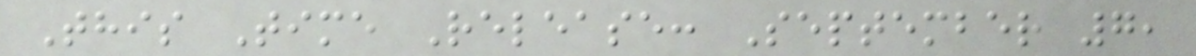This Time Release: September 7,
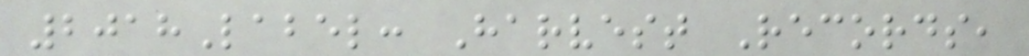2018Label: Harvest Records,
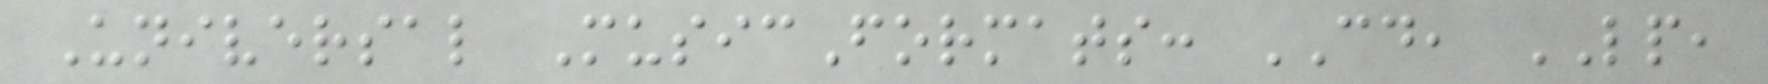Universal MusicFormats: CD, LP,
